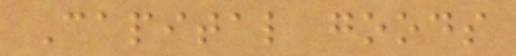Capital goods
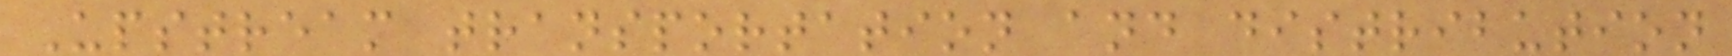Upstream transportation and distribution
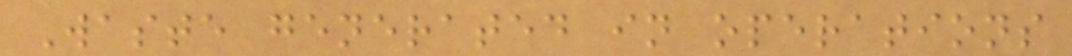Waste generated in operations
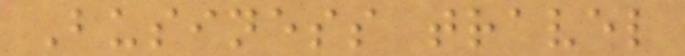Business travel
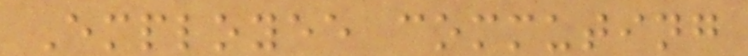Employee commuting
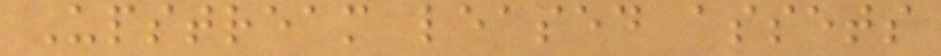Upstream leased assets
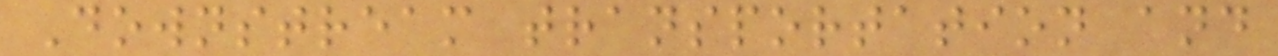Downstream transportation and
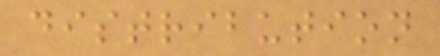distribution
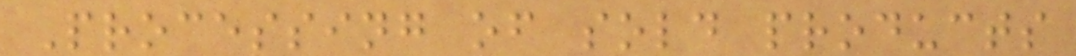Processing of sold products
